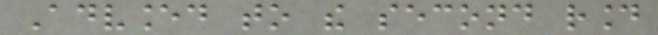Advanced to the second round
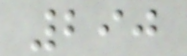290
